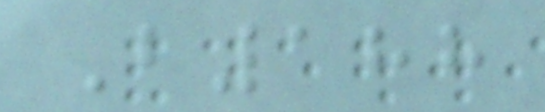B188
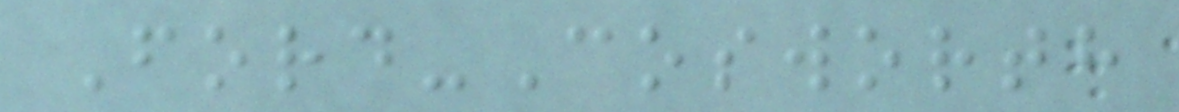Ford-Cosworth
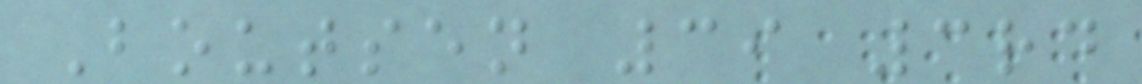Boutsen 39 3rd
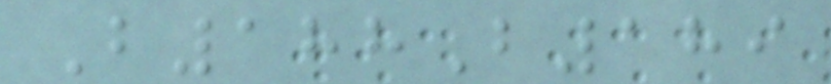B188B189
